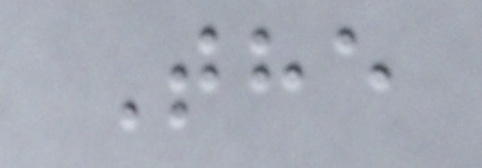The
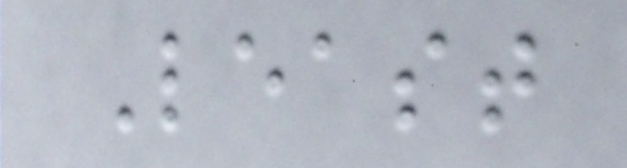Least
